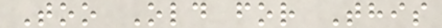Too Old for This
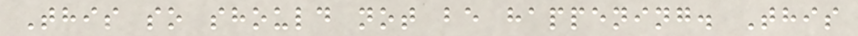This so should not be happening. This
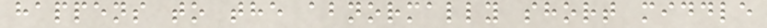happens to the abnormally short middle
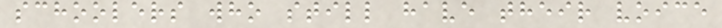schoolers who still have their voice
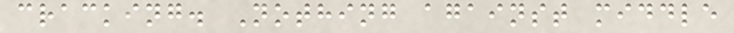cracking. Nothing against middle
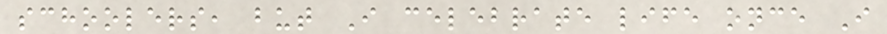schoolers, but I celebrate life once I
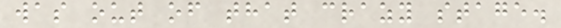was out of that crazy stage.
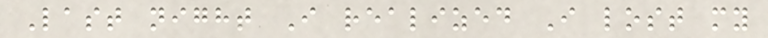Last night I realized I lost my
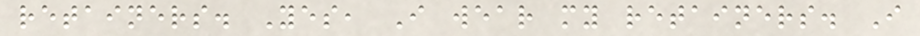retainers. Yes, I wear my retainers. I
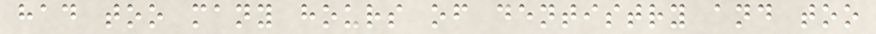had too many hours of dentistry and too
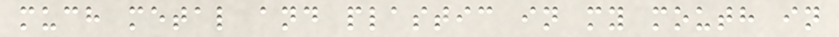much metal and plastic in my mouth in
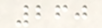260
